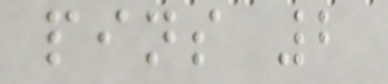pins 2
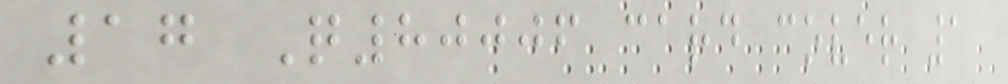17 Q80006 card cover 1
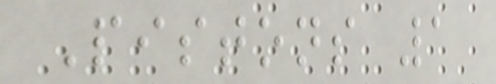Pistons 1
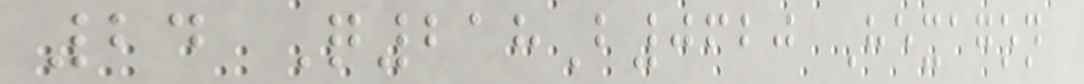24 Q218B0620 Hexagon
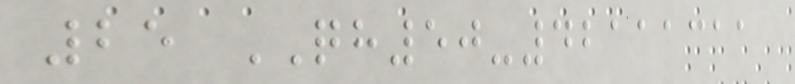25 QH50-42111311
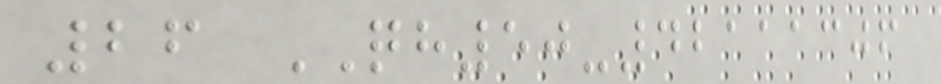26 QH50-42111306
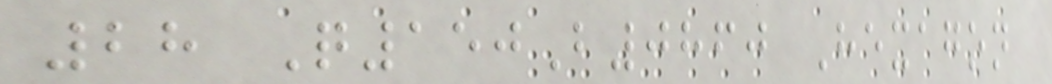28 Q150B0860 Hexagon
